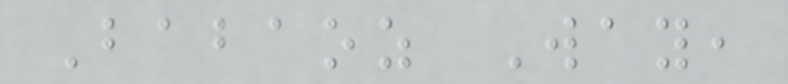Babaoz Way,
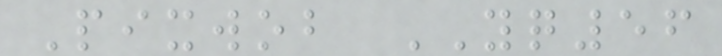Pixwob YQ56
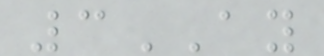3AY
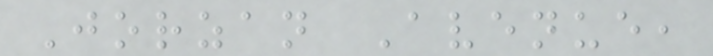Jorzan Avenue,
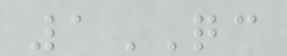1QC
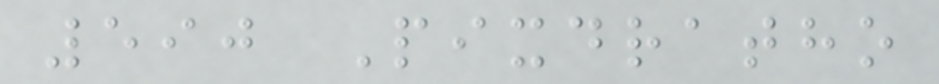590 Pixdratho
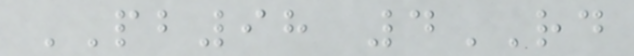PB98 4RD
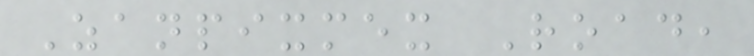Zanpixmex Road,
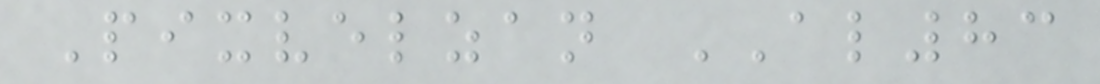Pixvelzan AL83
